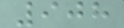908
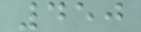450
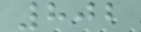802
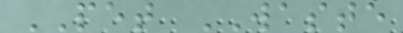PET WASTE
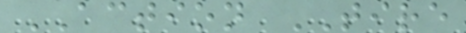ACTION TIRE
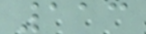113
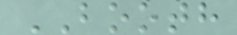BOOTH
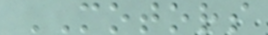MOTORS
